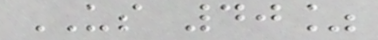US 40%
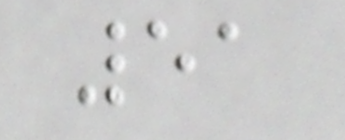51
